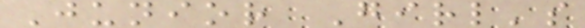Junior Girl's
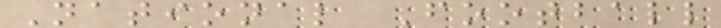National Football
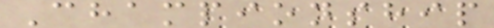Championship
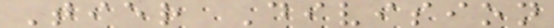Tier Division
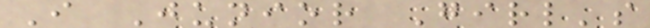I Junior Girl's
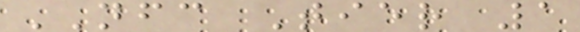NFC Tier 1
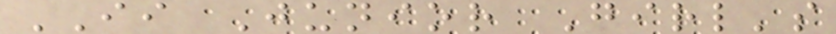II Junior Girl's
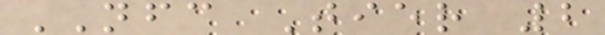NFC Tier 2
